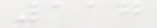117
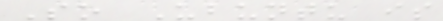So Ubuntu is
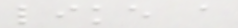like a
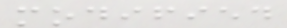modified
